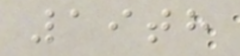19th
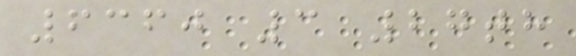6360 3 27th
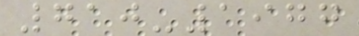710-1977
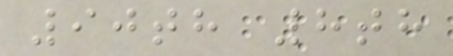90th 8th
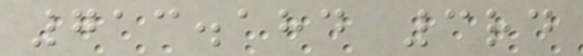713.184 3rd
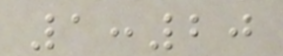1:20
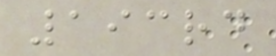193rd
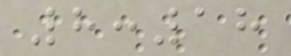8:18
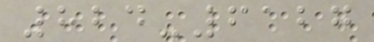824-6127
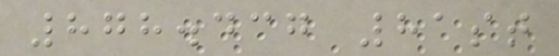878.437 81st
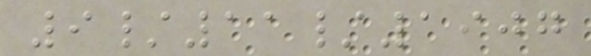9/11/1907
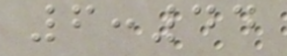6:44
